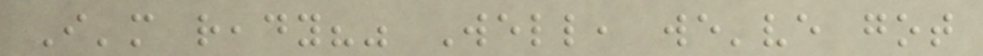I'm ready?" Well, we've got
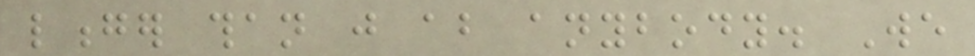longer than just about anybody. We
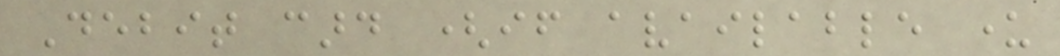Debit card (if available under
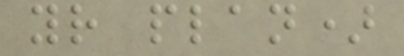your plan)
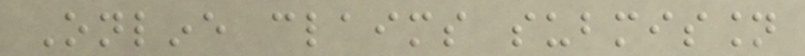Online claims submission
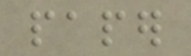paper
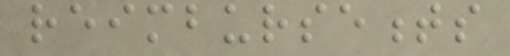reimbursements
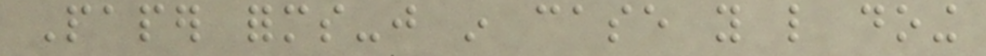Paper forms-just in case you like doing
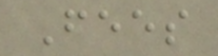Fees
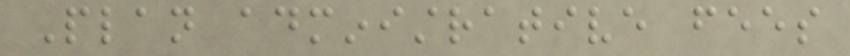Plan administrative fees
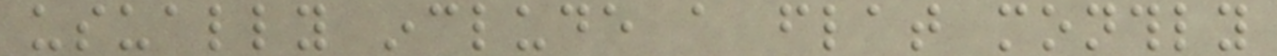usually include a flat monthly
